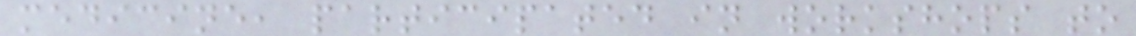medicine, participated in workshops to
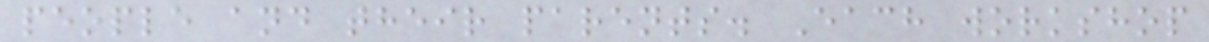people and their parents. Each workshop
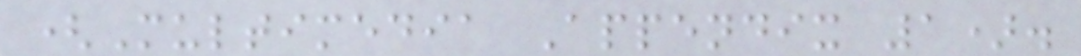(Multimedia Appendix 1).
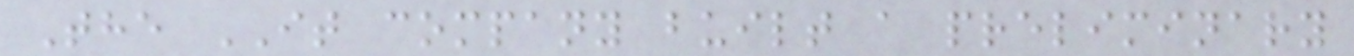The IT company built a preliminary
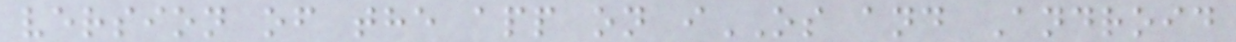version of the app on iOS and Android
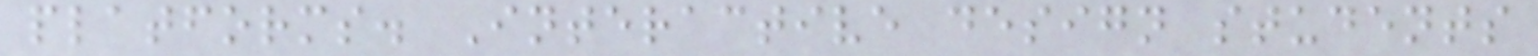platforms. Interactive design students
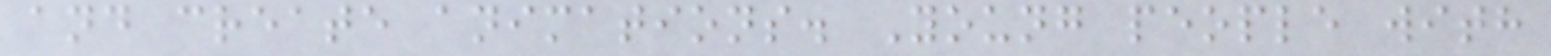and create animations. Young people with
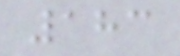183
